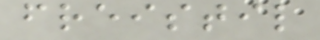freistil
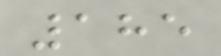185
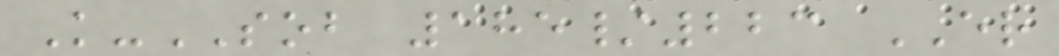K-SOB 185/223 ER
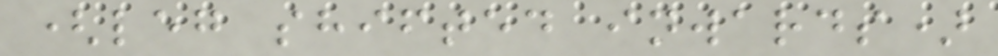(leg shifted inwards)
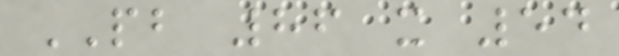PB 86 x 54
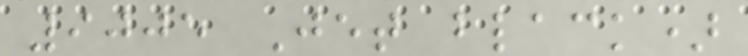9005 Jet black)
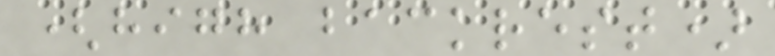(high backrest)
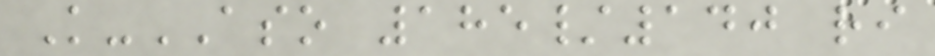K-ASO 185/140 ri
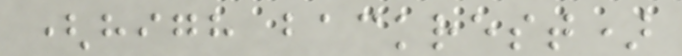(high backrest)
